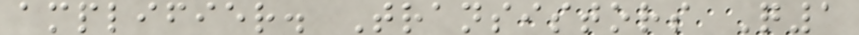amplifier. Transistors Q1
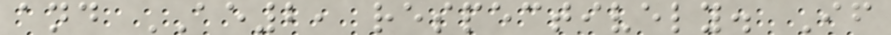and AE2, respectively. If
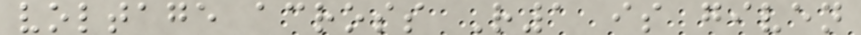voltage across R1 is given
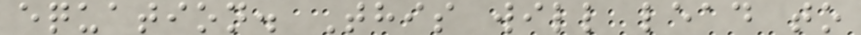equation. This will lead to
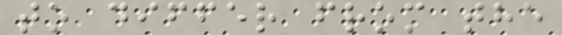to differ from the
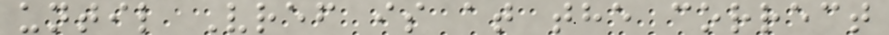until Vref is at the correct
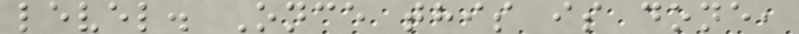level. Once this is done,
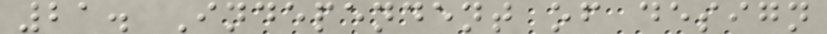21. Independent of design
